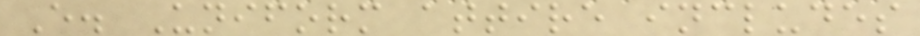E. Uniform attire includes
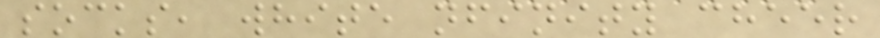socks, white nfinity cheer
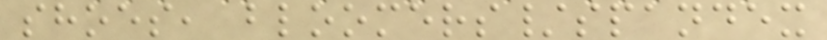shoes, bloomers/spandex
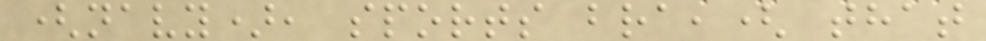(navy), sports bra,( that
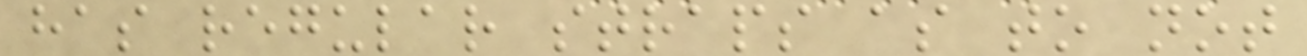has regular straps as to not
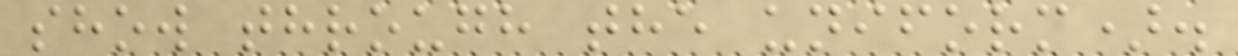show through the uniform).
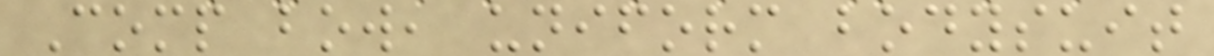Comp bow, uniform bodysuit
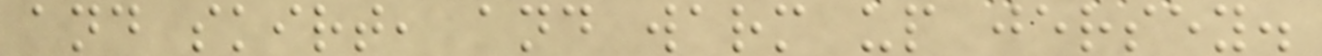and skirt, and warm up jersey.
